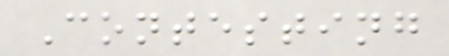Contesting
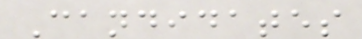Candidates
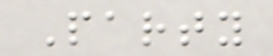Party
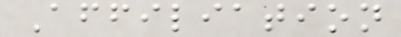Affiliation
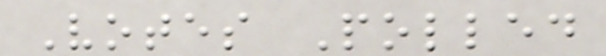Votes Polled
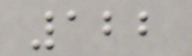122
